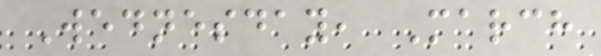Wednesday, March
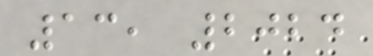13, 2024
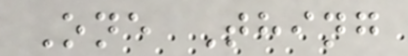One Thing
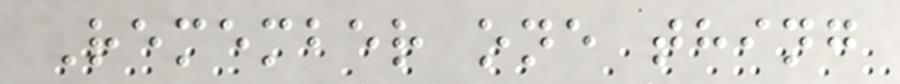Remember one thing
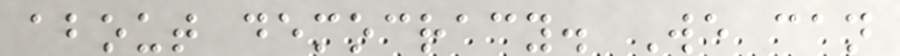about democracy. We can
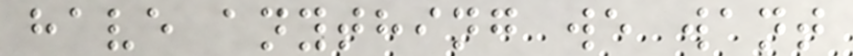have anything we want
